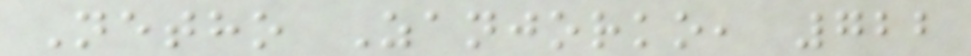Netho Zanjorko, 722
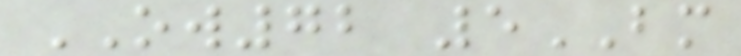OW72 5BM
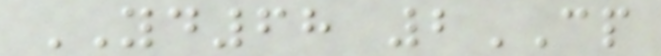YD68 2CP
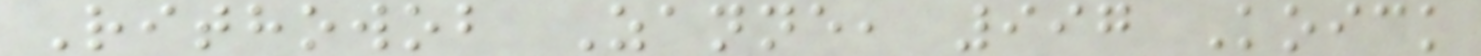Rithowob Zanne, 997 Koick
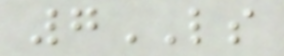7LS
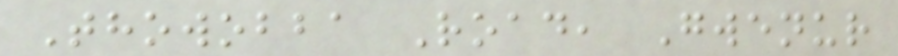Thowobba Road, Gwenur
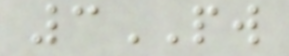3PW
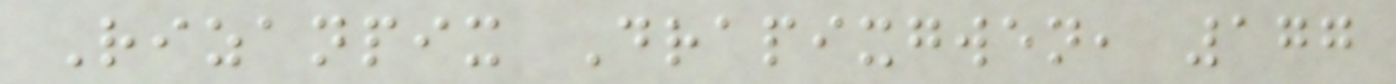Rizanpix Drapixgwen, 177
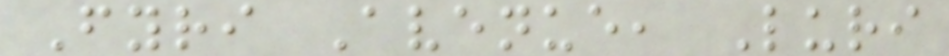Fyri Avenue, Luri
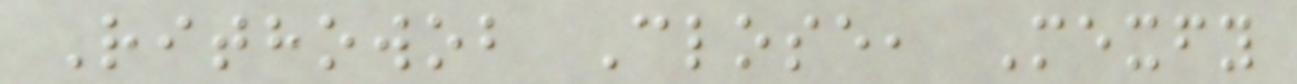Rithowob Close, Mexfy
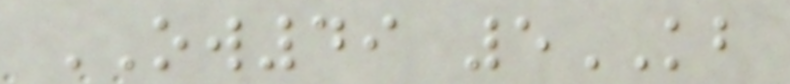OW49 5KB
